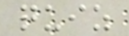quiz
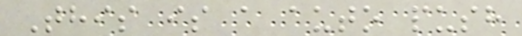This is a auto push
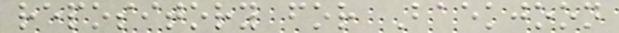repository for Baekjoon
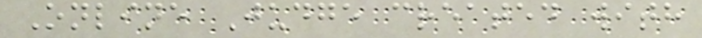Online Judge created with
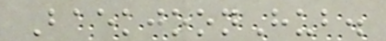BaekjoonHub.
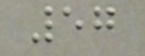57
